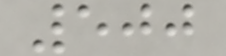500
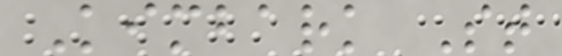Kimbark St
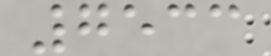7533
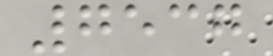7537
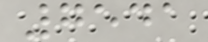7541
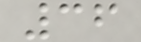36
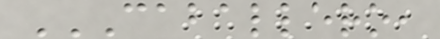CABALLERO,
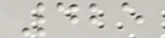425
